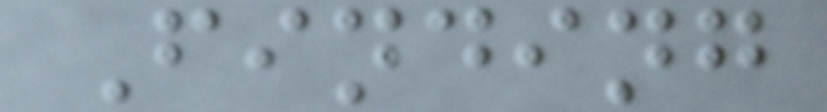Finding
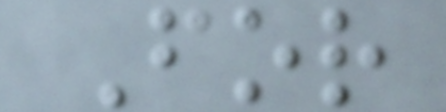For
